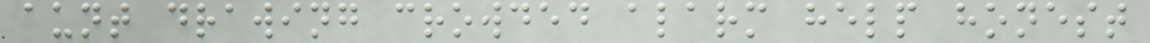aunt drawing crowded alarm help honest
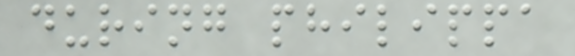during philippa
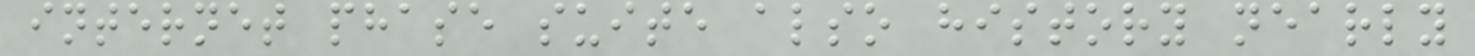internet phase suite also history nearly
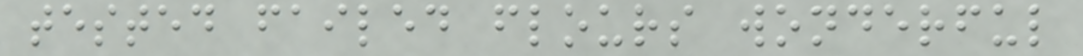tested failed flours wonderful
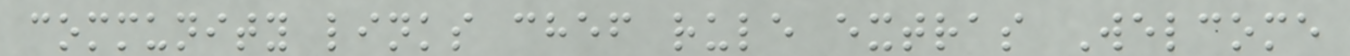community links chef rule extras Welcome
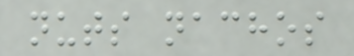nuts nachos
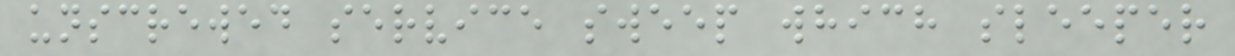unscrewed service sweep which sleeper
